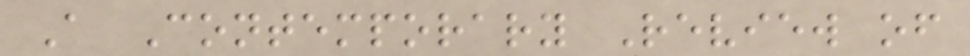A Contemporary Review of
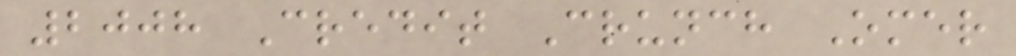2008 Credit Crunch Omer
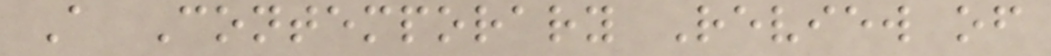A Contemporary Review of
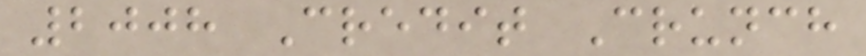2008 Credit Crunch
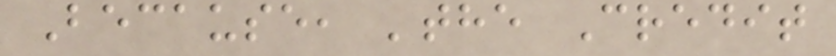Because, 'the Credit
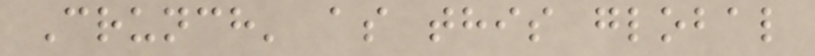Crunch' as this global
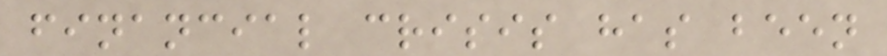financial crisis has been
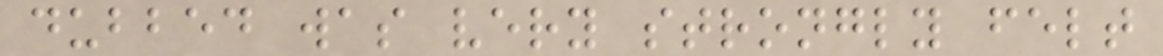dubbed was very strongly felt
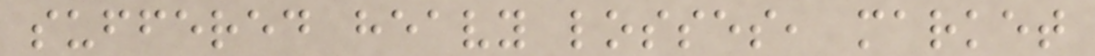suffered heavy losses, market
